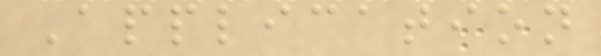Application
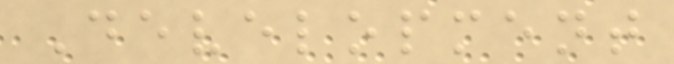Development
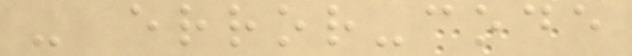- error-code
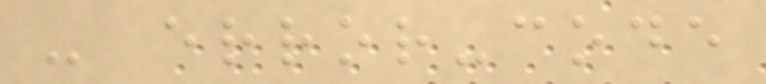- error-code
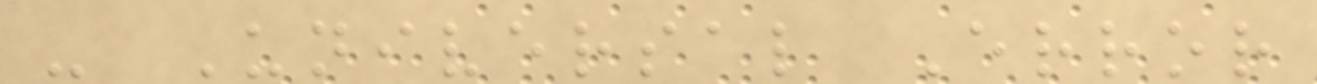- Universal Error
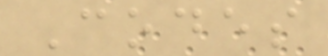Codes
